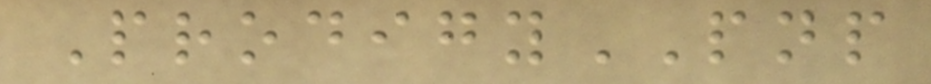ProdigyPNP
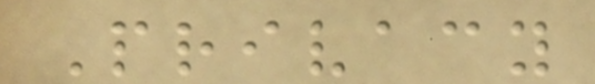Privacy
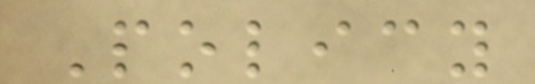Policy
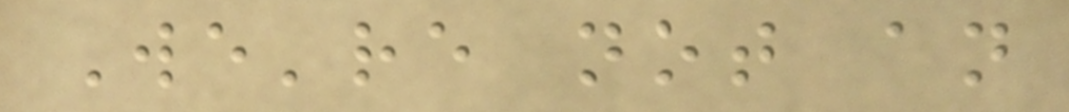We're not an
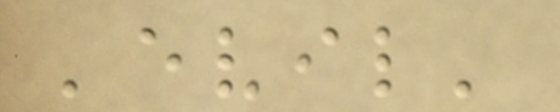'evil'
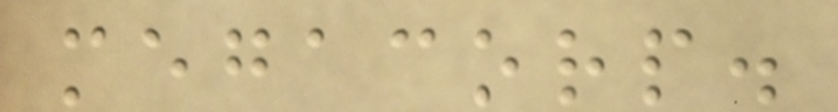megacorp.
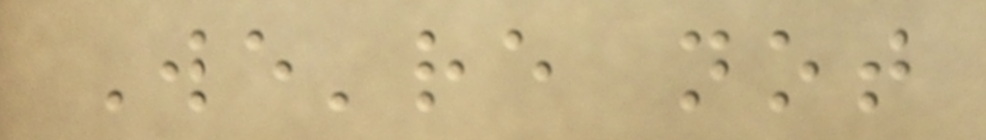We're not
